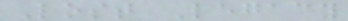Lost Legacy
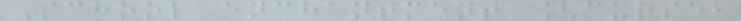School enchantment [curse,
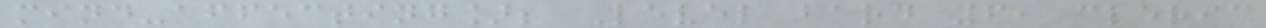mind-affecting]; Level bard 6, cleric
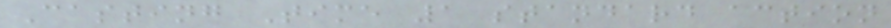Casting Time 1 standard action
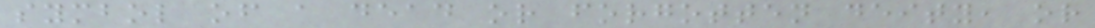symbol of a dead or forgotten deity, or
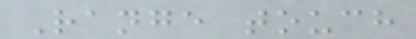Range touch
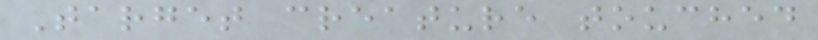Target creature touched
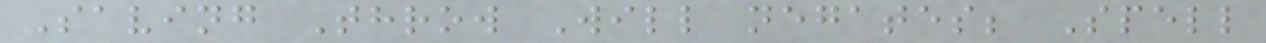Saving Throw Will negates; Spell
